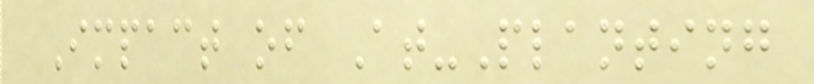Impact of At-Planting
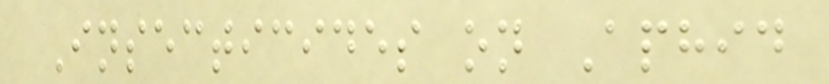Insecticides on Aphid
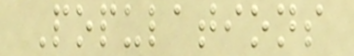Populations
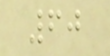60
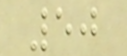50
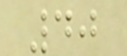40
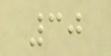30
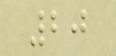20
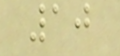10
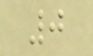0
